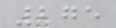275
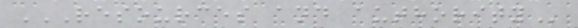RESOURCES AND AUTHORITY
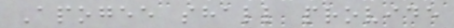Apogee shall provide
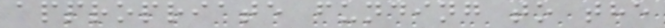appropriate funding to the
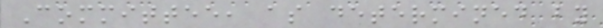Committee, as determined by
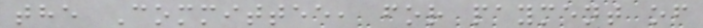the Committee, for payment of
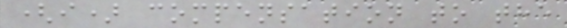(i) compensation to the
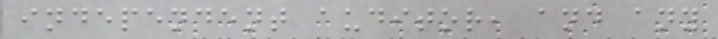independent auditor, and any
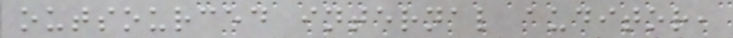outsourced internal auditor,
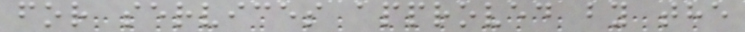for services approved by the
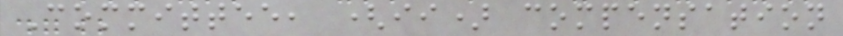Committee, (ii) compensation
